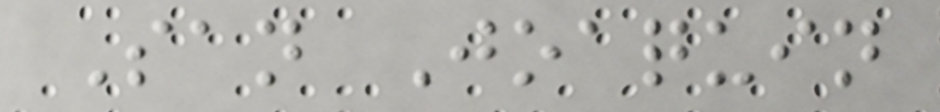San Joaquin
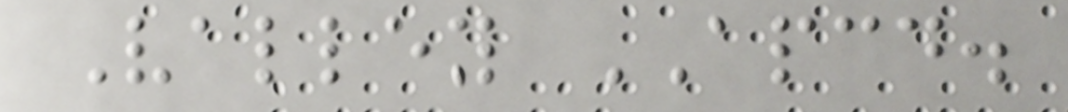Valley APCD.
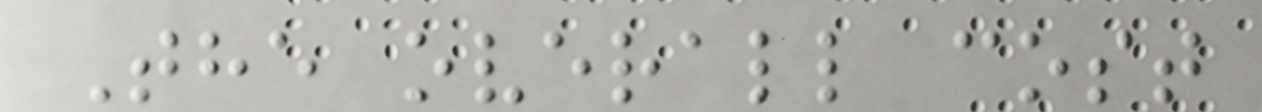The overall cost
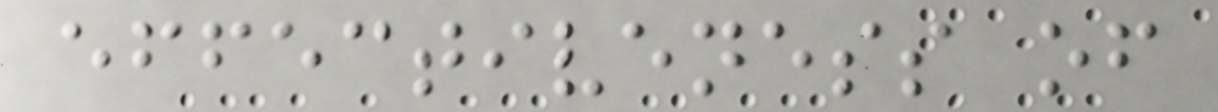effectiveness of
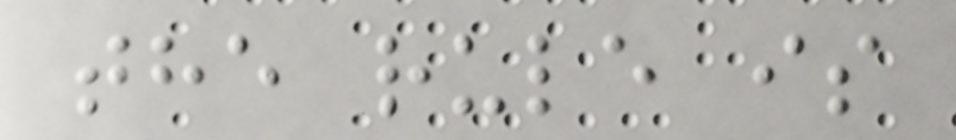the rule is
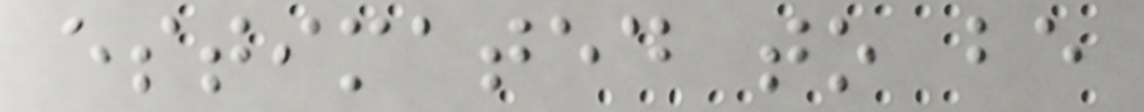estimated to be
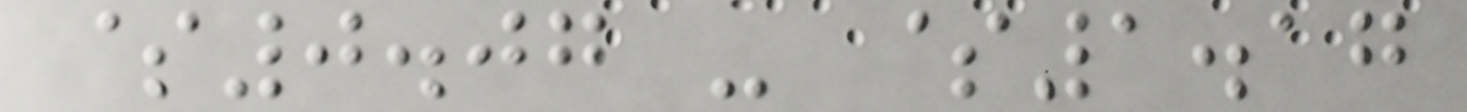$0.07 - $1.17
